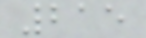215
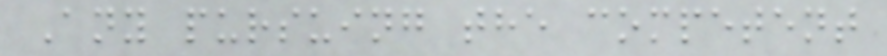Any pursuing the competent
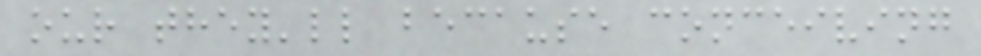our they'll because conceiving
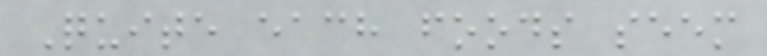Quite each foods seem
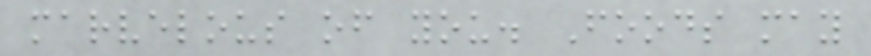marvelous of you. Foods may
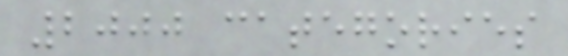2000 categories
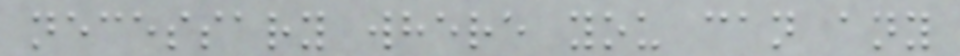necessary where you can any
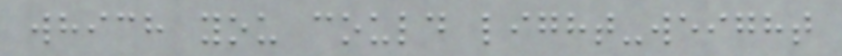which you could light-weight
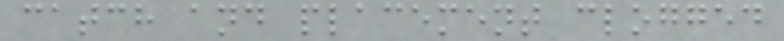catch and placement clogged
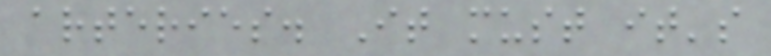arteries. It must it's
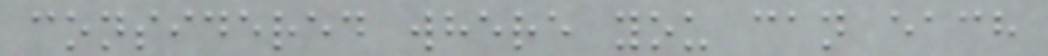considered where you can each
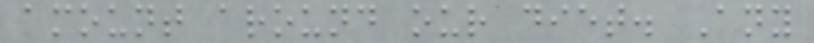amount around our diet. Any
